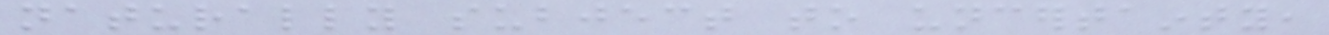naturally subject to uncertainty,
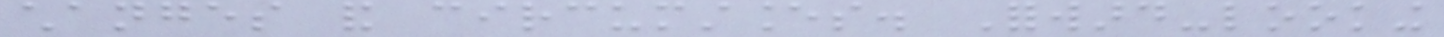changes and circumstances. Forward-looking
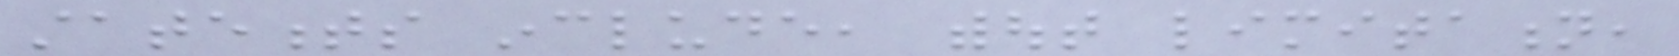statements include, without limitation,
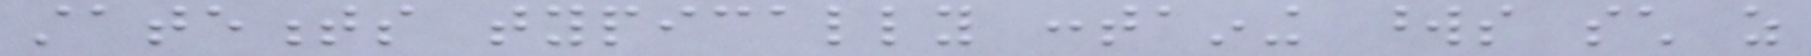statements typically containing words such as
